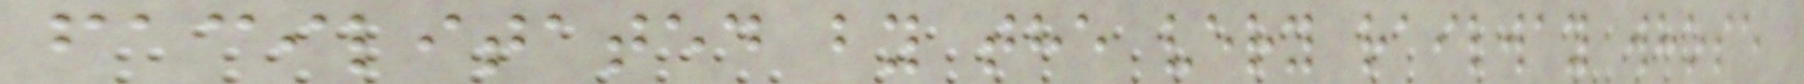facilitated by the very railway whose
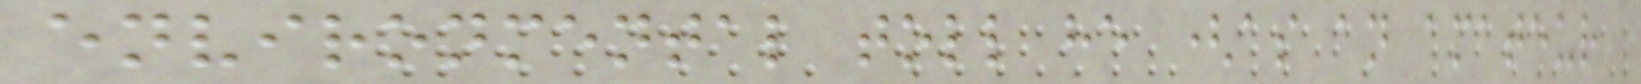environmental toll he (as an amateur
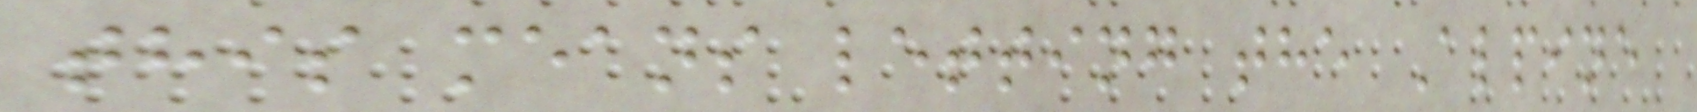this means letting the Alpine
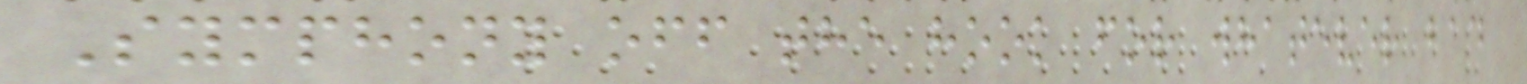Symphony off the hook for whatever bad
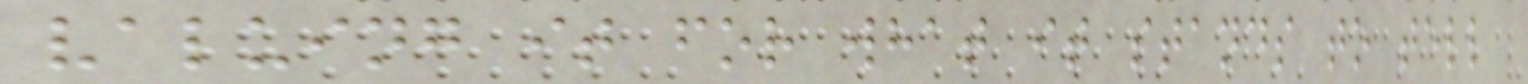valuing it for what it stands to tell
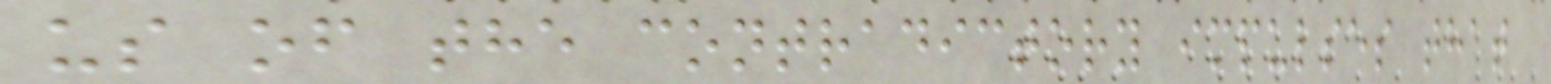us of the contradictory impulses that
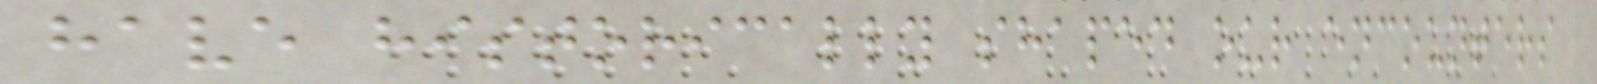have historically shaped our encounters
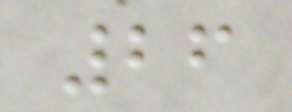26
